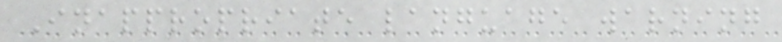Inappropriate language warning
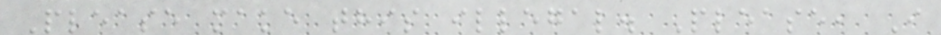Please make this illegal. Please, I
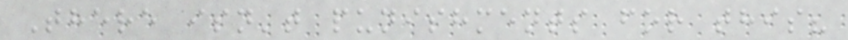There isn't punishments for this?
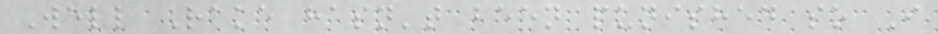Well Rake hasn't been punished so I
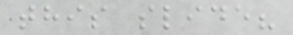this slide?
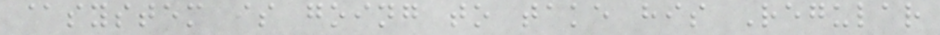@system is going to take his Regular
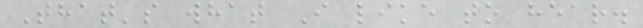That's what I like to hear.
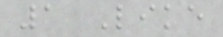1 Like
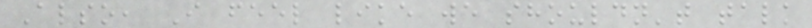Also, I feel like we shouldn't talk
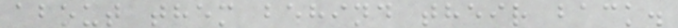about them behind their back.
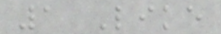1 Like
